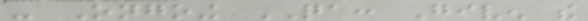- Ongoing QA: Given the
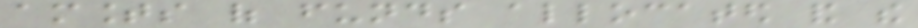amounts of funds allocated and the
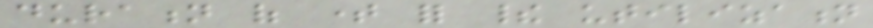duration of time for their utilization
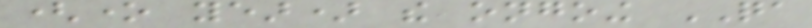(one year) the ongoing QA
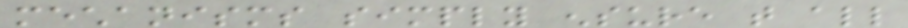mechanisms simply ensure that all
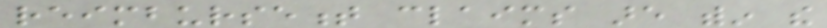reimbursement claims are within the
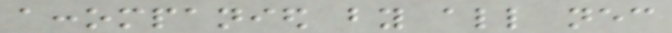accompanied by all necessary
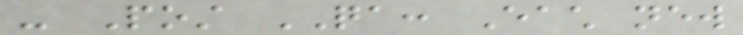- Post QA: Each new
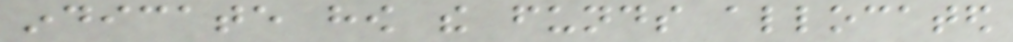indicate how the funds allocated
